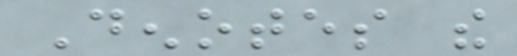Denotes the
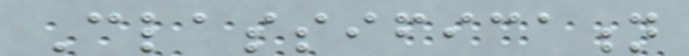Classification
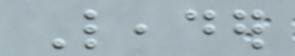Leader
